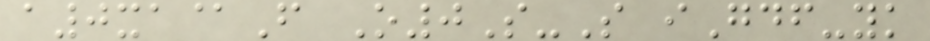a0xa@F O0S-S iGdf-yk
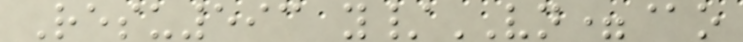Resu593 y/VN=@o
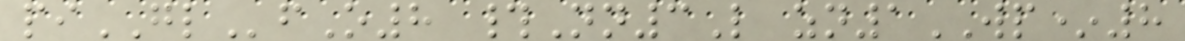piGLfO8 #Nn3L zn1WP*8
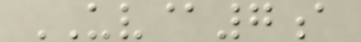UV@7a
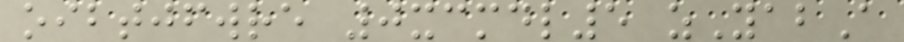oibtjfwre 0xcmdl5 zYabA
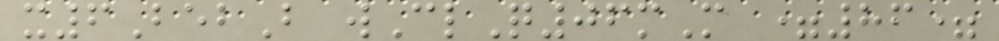x6BebB wClQ06mM =86=
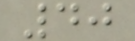40
